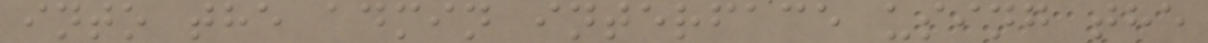into the admin interface using the
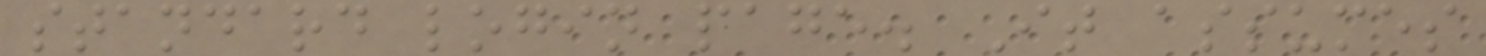standard login page. It assumes
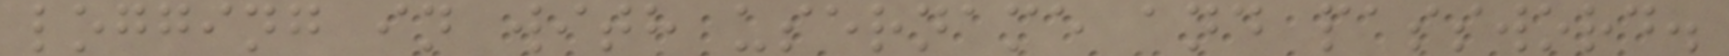logging in with username and password.
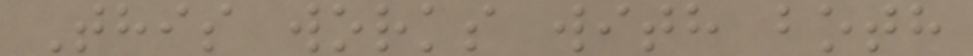This works with both
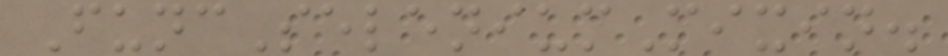FuncSeleniumMixin.
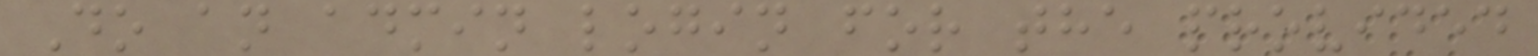Do an admin login for the provided
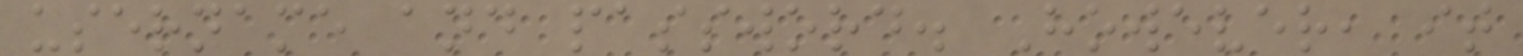username and password. However, it
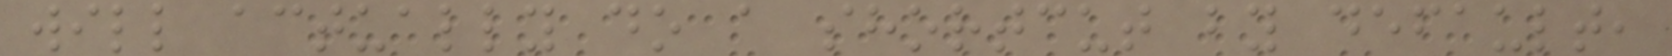will actually do a shortcut by default,
